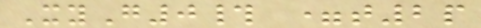XyG0# =t2p
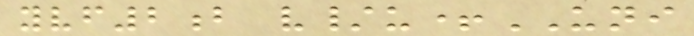yvf2b v/u+UNI
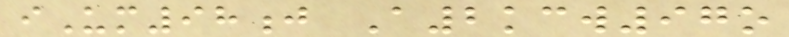iUm98j A2kcw97o
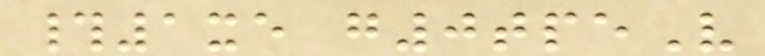#1xe g0tpeV
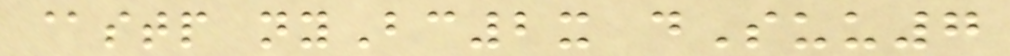@stp nyBc2x dSuu7
